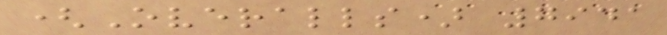(Overalls) 7941
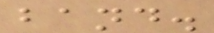band.
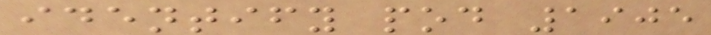identify pod 1905
